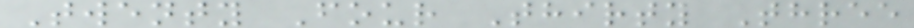Twenty Four Thirty Three
